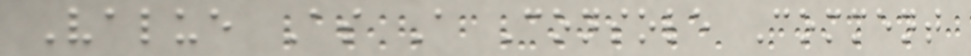Value As A Console Comment
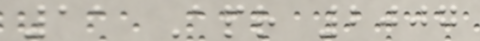11 Apr 2007
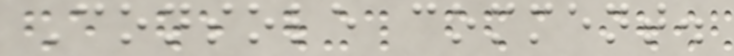Console comment.
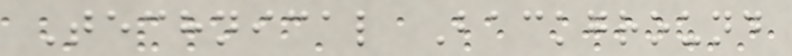Technical Background
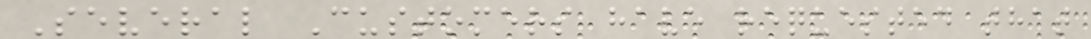Several Customers have requested that
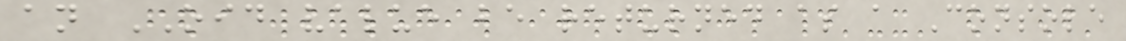an OID value be returned as a Console
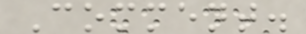Comment.
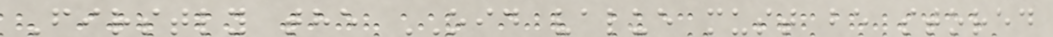Firstly the OID value must be stored
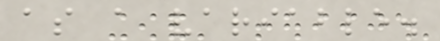as a variable.
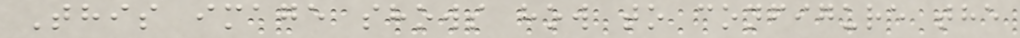This image shows how to configure the
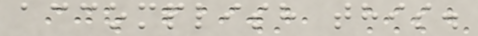accomplish this.
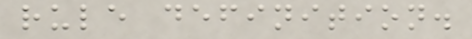rule definition.
